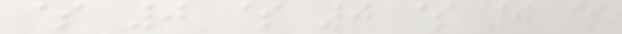$ 0 $ 0 $ 0 $
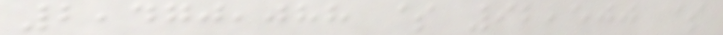2,470,088 $ 92,500 $
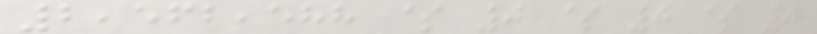2,562,588 $ 0 $ 0 $ 0
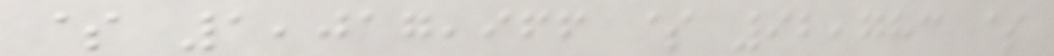$ 1,017,966 $ 92,783 $
